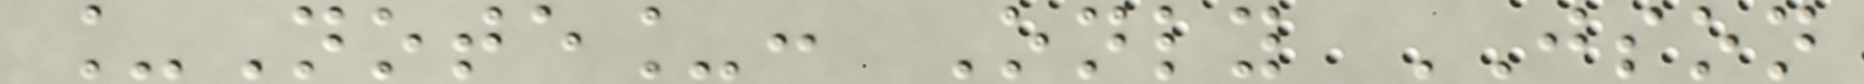_Note_: Only JSON
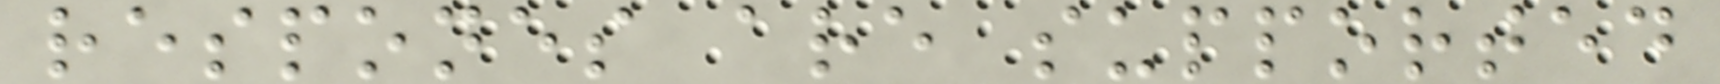respones are supported
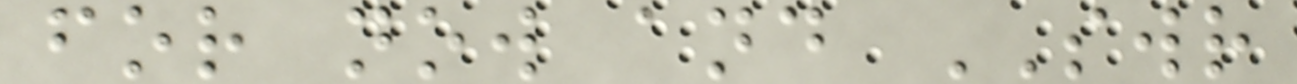for now and SWR
